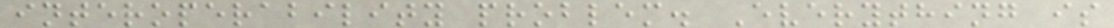interoperability problem. Everything is
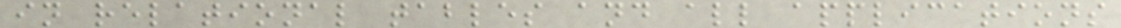in relational tables and all applications
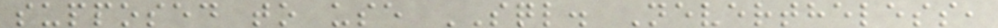supposed to use SQL. Nevertheless,
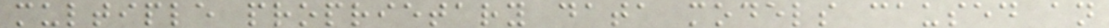multiple proprietary data models caused an
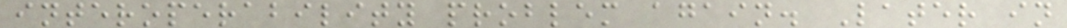interoperability problem again. Later in
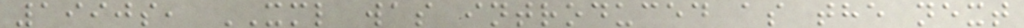1990s, XML was introduced as the next
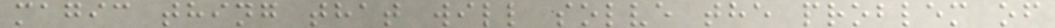magic thing that will solve the problem of
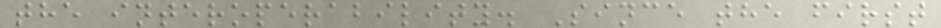the interoperability. Since the first
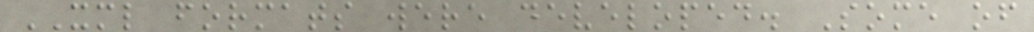XML formats were developed. Some of
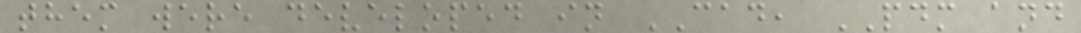them were developed in CAD, PDM and
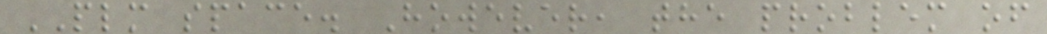PLM space. However, the problem of
